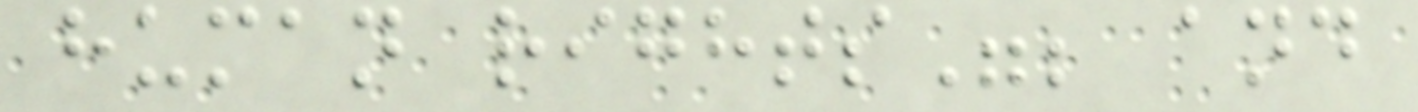human rights"; and
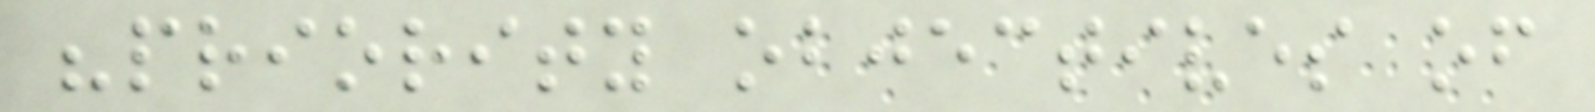"priority objectives of
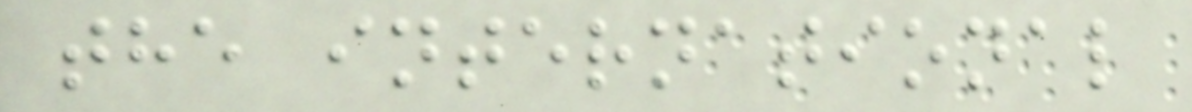the international
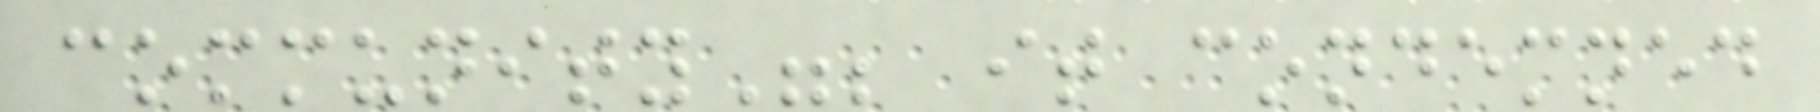community"; it condemned
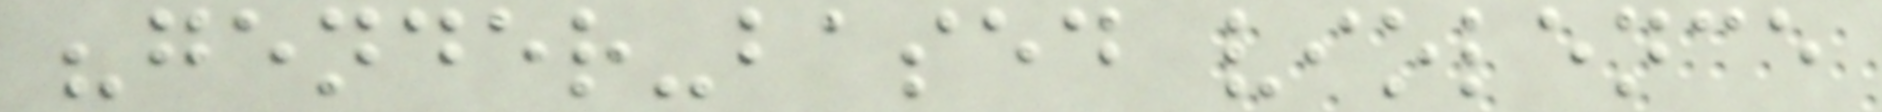"gender-based violence
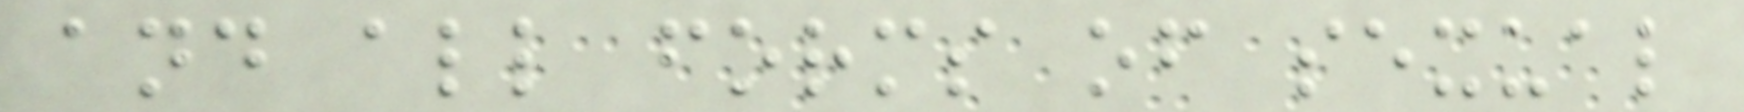and all forms of sexual
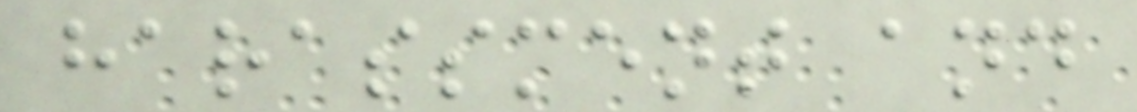harassment and
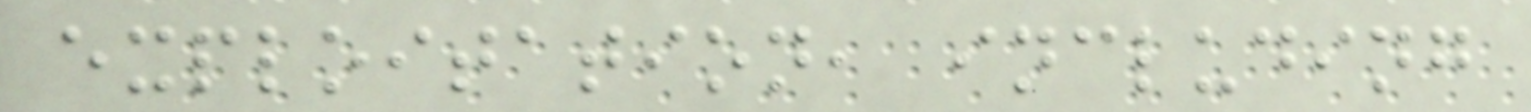exploitation, including
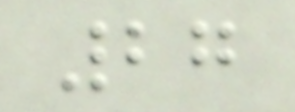27
